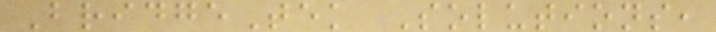BridgeTek Solutions,
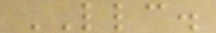LLC.
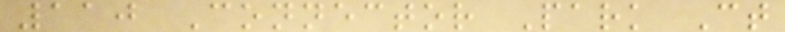110 Connector Park Ct
